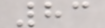83
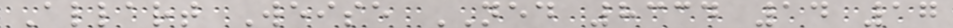Allart Weise NED 8334 14 17
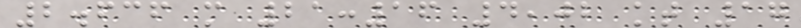2.636 m 21:16 4,02 kt 17
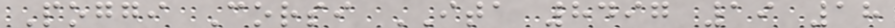Poggi Corsi ITA 8497 19 18
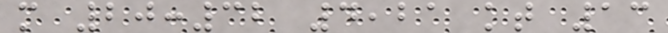m 20:32 4,21 kt 13
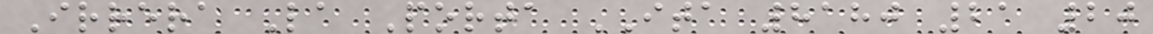Irrera La Porta ITA 8180 21 20
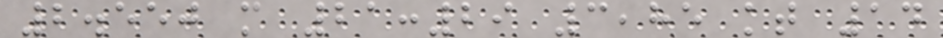2.550 m 21:29 3,85 kt 14
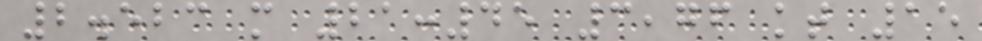2.523 m 21:45 3,76 kt 15
